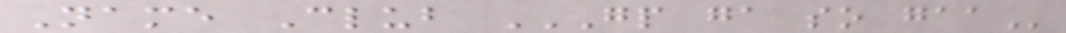Name Club GP GA SO GAA
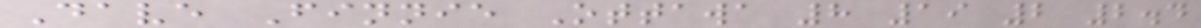Dave Finnie Ottawa 8 19 2 2.4
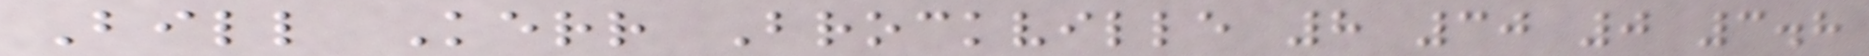Bill Kerr Brockville 8 30 0 3.8
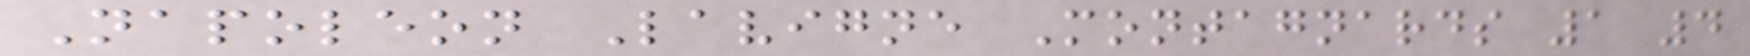Napoleon Lavigne Montagnards 1 4
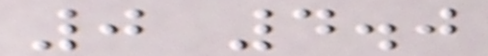0 4.0
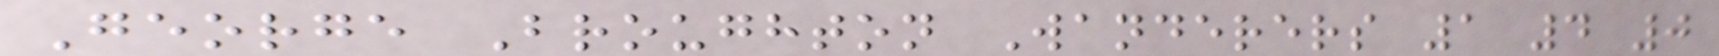George Broughton Wanderers 1 4 0
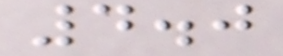4.0
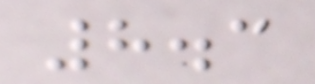8.3
